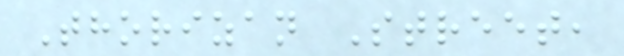Thorizan Street,
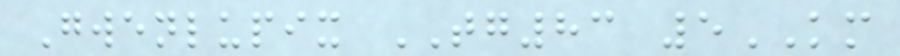Gwenlupix TG83 5KM
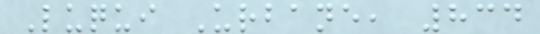Luqui Urbane, 834
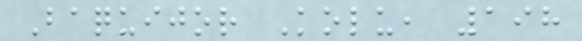Baquijor Kolu, 198
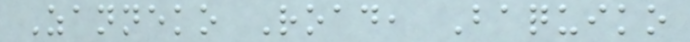Zanneko Road, Baquiko
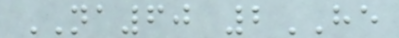NA60 2HE
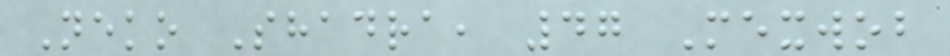Neko Shadra, 47 Mexwob
